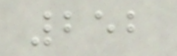252
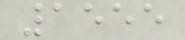1555
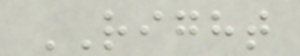RIGHT
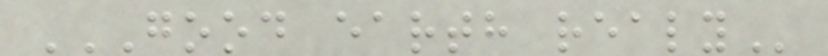GOOD EARTH REALY
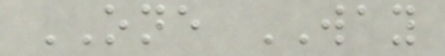ONE WAY
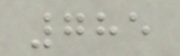785
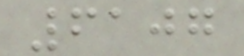6107
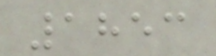1853
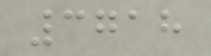3718
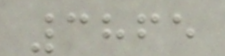3865
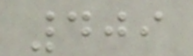409
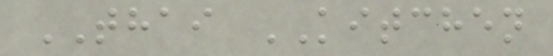THAI KITCHEN
